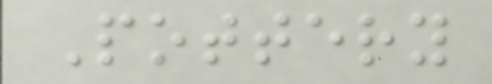Pottery
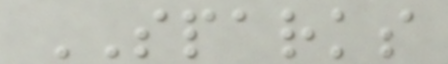SPARKS
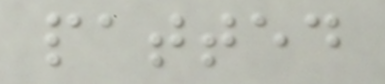patted
